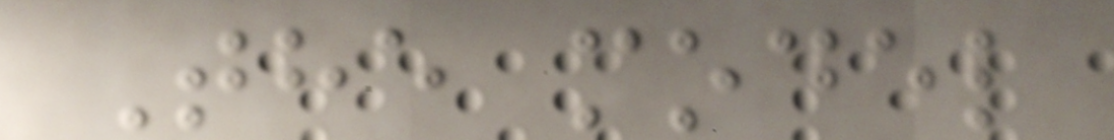The model
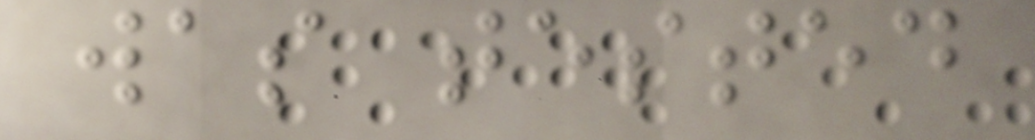was tested
